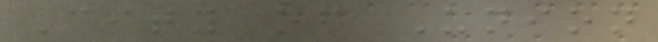City of Union
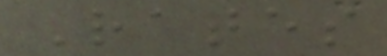Rates
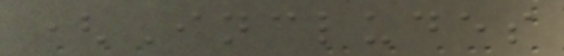(Includes
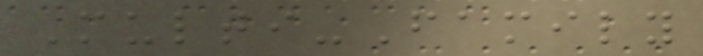Multi-Family
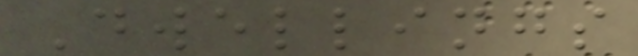Dwellings
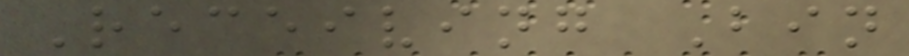Receiving Bin
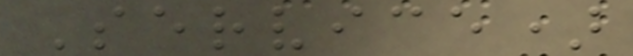Service)
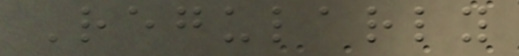Regularly
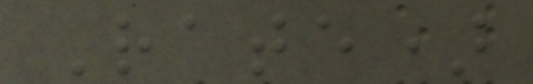Rate)
